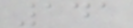141
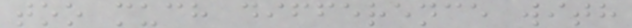too much difference with
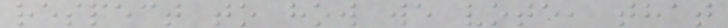respect to how we vote, that
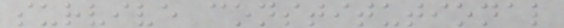survive constitutional
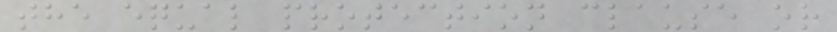the equal protection clause or
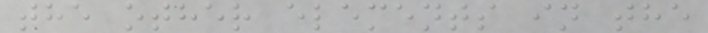the other elements in the
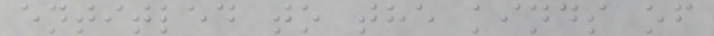entitled to the kinds of
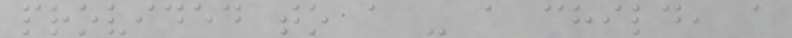provided to a - a child, a
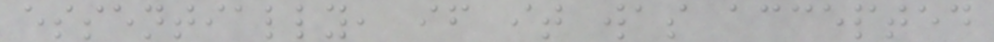essentially, if it was accepted
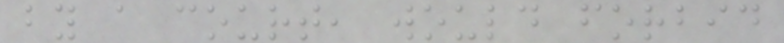by a court, would forbid
